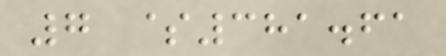7 $381.61
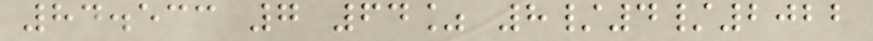84.533 7 64% 8/4/2022
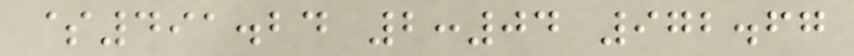$491.24 2:04 972.67
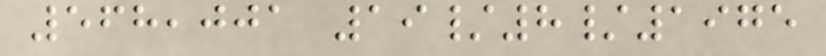568,001 19/8/1975
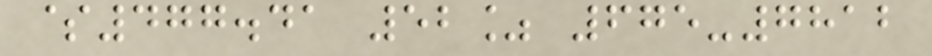$477.41 52% 675-7812
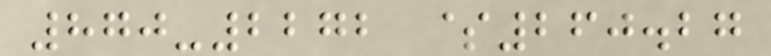870-2272 $260.27
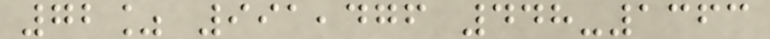72% 991,476 448-1363
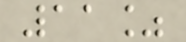11%
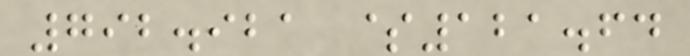792.921 $121.64
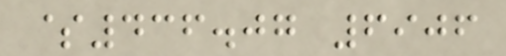$436.07 6906
